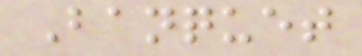Banquet
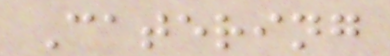Catering
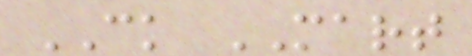CK MART
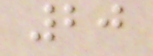20
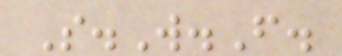S.W.F.
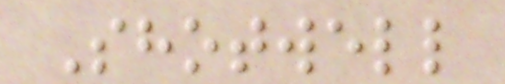Shotwell
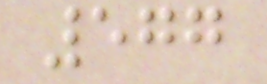577
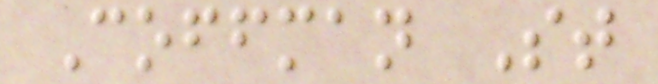Coffman St
